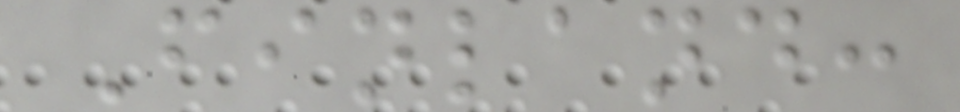Finland:
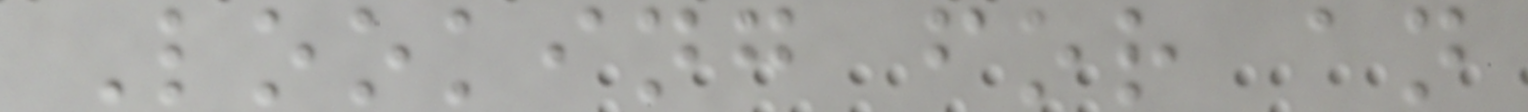Looking for an
